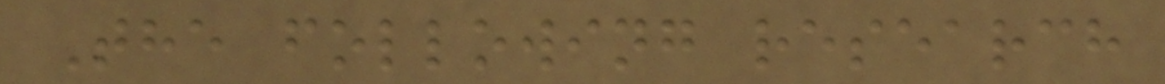The following research
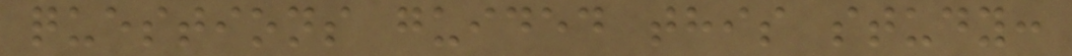questions guided this study:
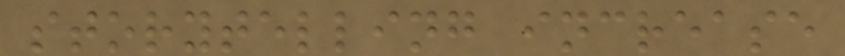storytelling increase
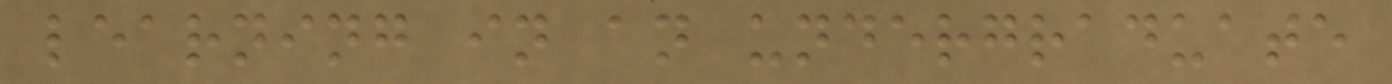learning in an undergraduate
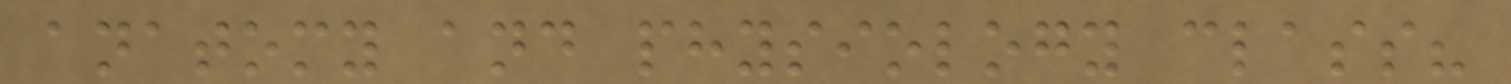anatomy and physiology class?
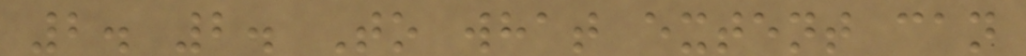2. 2. To what extent can
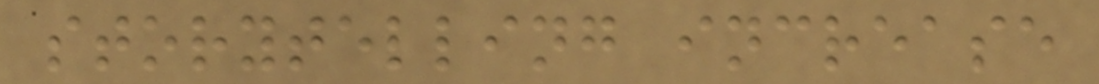storytelling increase
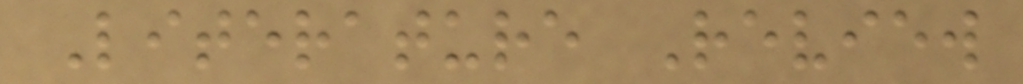Literature Review
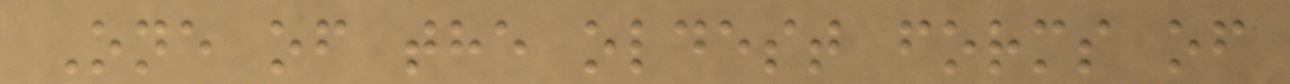One of the oldest forms of
